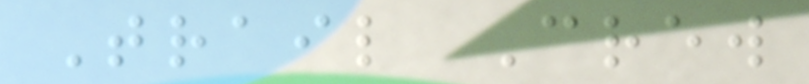Trail Crew
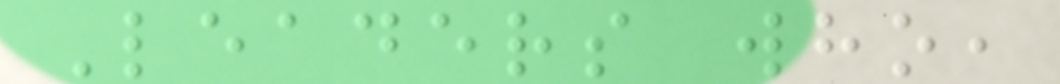Leaders who,
